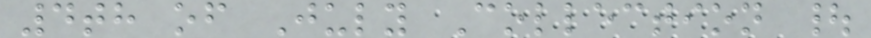4th of July Collection |
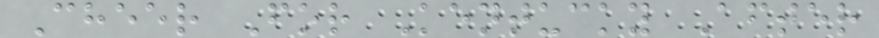Cheer For Kentucky After
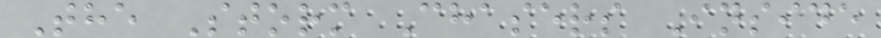The Storm Chasers Inside
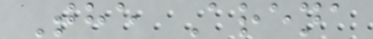The Arena
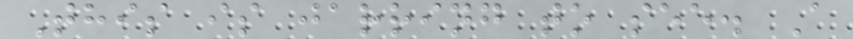This is jarring to see. A
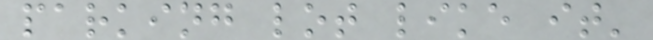parking lot like it'
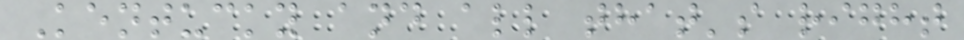Kentucky and all that's right
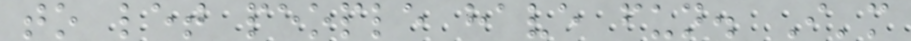to let people have fun. I'm
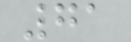71
